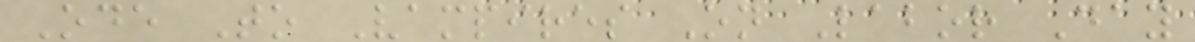Ode To Vampires On Labor Day
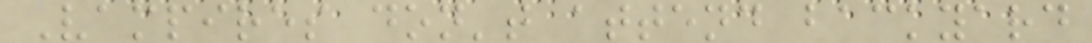Vampires don't attend backyard
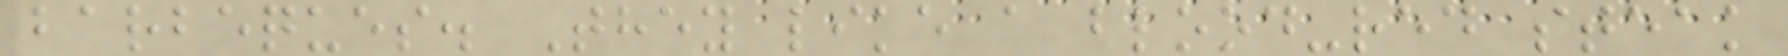barbeques. They like a blood-red steak
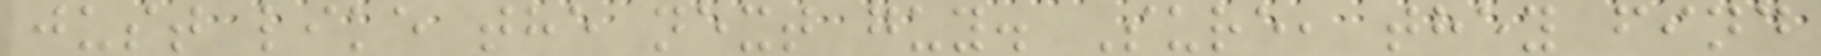just like the next guy. Sure, they find
